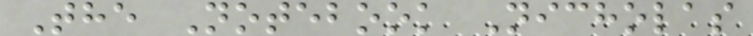The Notebook Nicholas
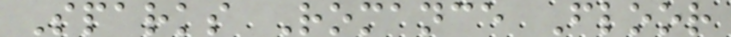Sparks Romance Floor
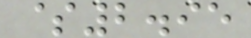$2.95
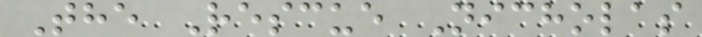The Rescue Nicholas
